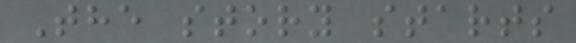The story starts
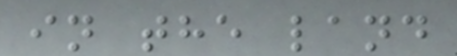in the land
